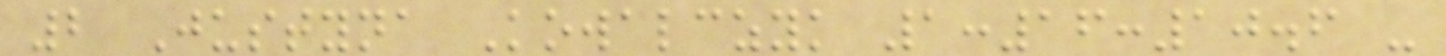2 Justyna Kowalczyk 1:16:10.6 -
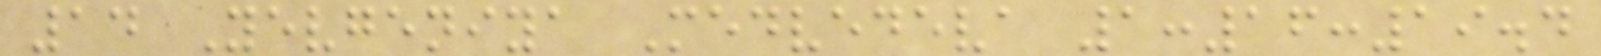14 Yevgeniya Medvedeva 1:16:19.4
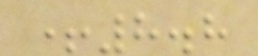+8.8
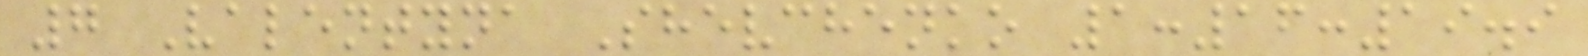7 Valentyna Shevchenko 1:16:19.9
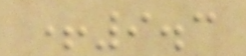+9.3
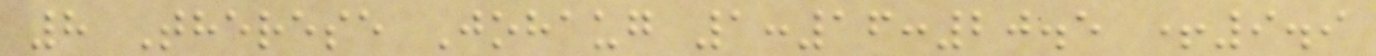8 Therese Johaug 1:16:20.5 +9.9
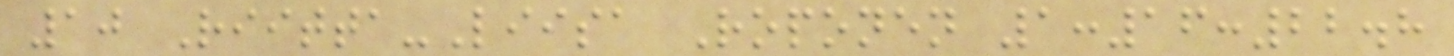10 Riitta-Liisa Roponen 1:16:22.8
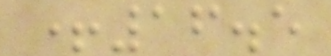+16.5
